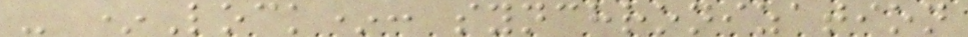- *Lock*: synchronization
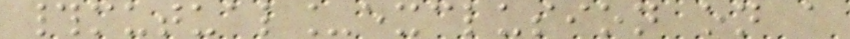#mutual_exclusion on a
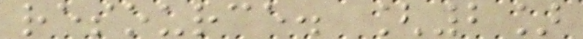resource. [2]
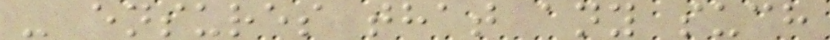- ensures that any such
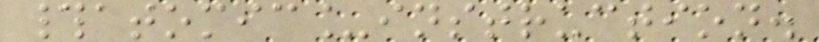#atomic_instruction.
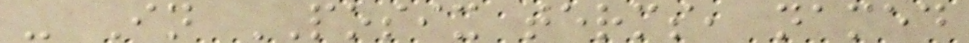- In POSIX terms, named
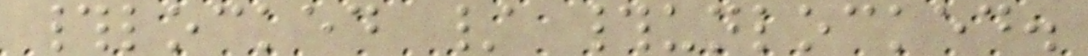#locked / #unlocked.
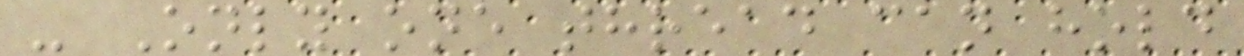- Only one thread can hold
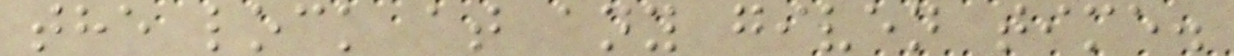the lock at any given time.
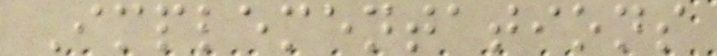Implementations
